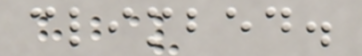climbed.
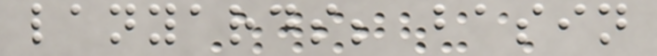lanyards; basin
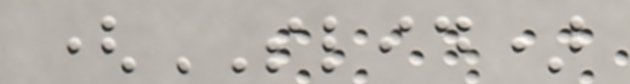(SLID)
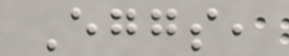Eggs,
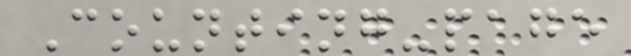Counting-page
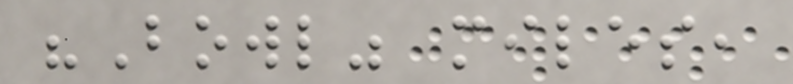"Bowl" miles,
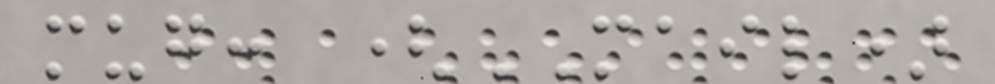mug: (MAIL)
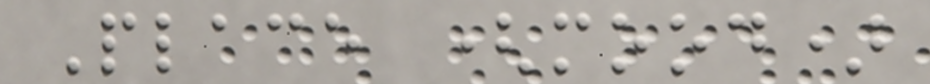Place (mood)
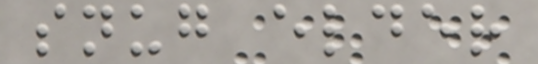snug elder
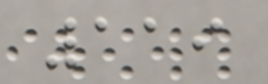119
